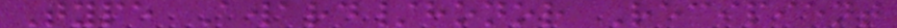Type Award/honor Recipient
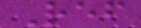Ref
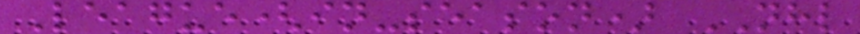League(in-season) NHL
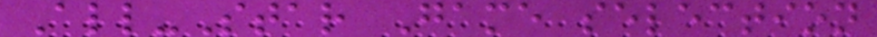All-Star Game selection
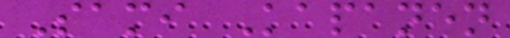Sami Kapanen
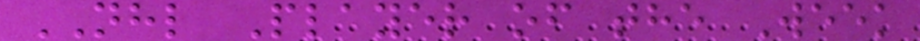NHL Player of the Week
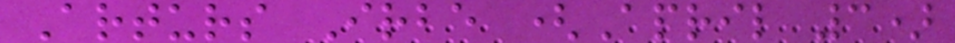Arturs Irbe (April 3)
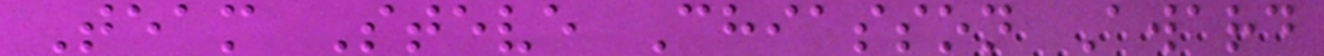Team Steve Chiasson Award
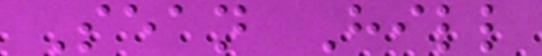Sean Hill
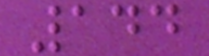144
